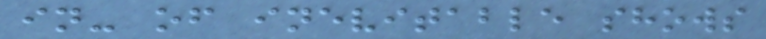in- of inevitable shows
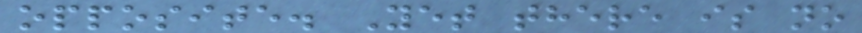opposite. Yet there is no
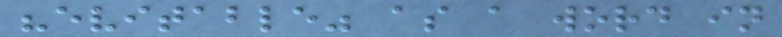"evitable" as a word in
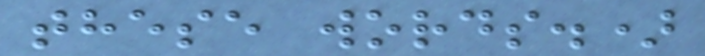these words.)
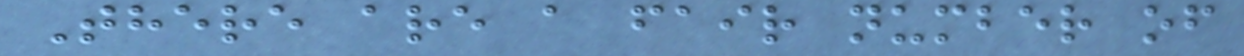There are a fair number of
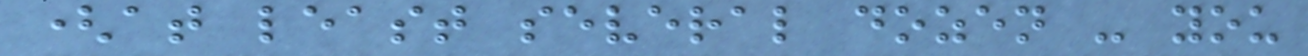(at least several dozen - you
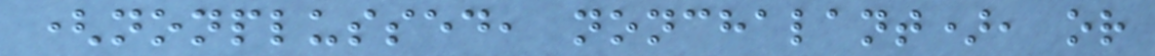(nonplussed, nonchalant), or
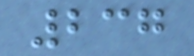237
